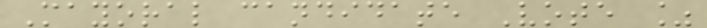Mayoral candidate Vote %
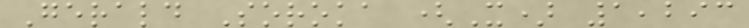Gerald Soroka (X) 1,293
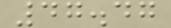47.47
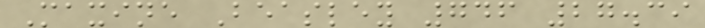Maxine Beasley 746 27.39
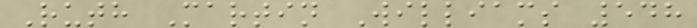Ruth Martin Williams 548
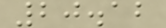20.12
